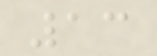13
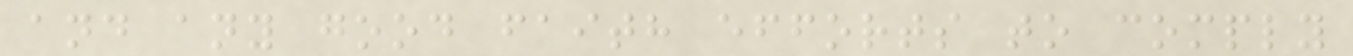and any good faith efforts to comply
